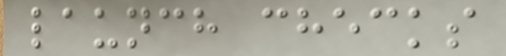launch checks
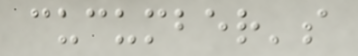cucumber's
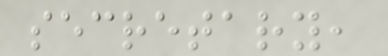secretary,
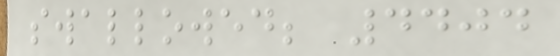swallowed; 4404
